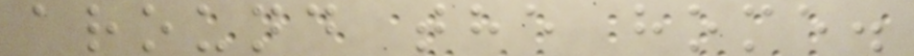around the home.
